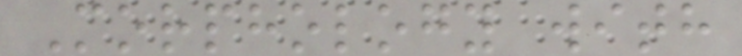Morphology with
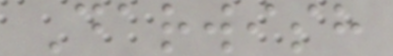Darwish
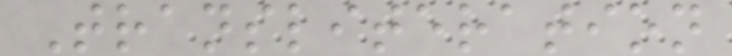Transliteration
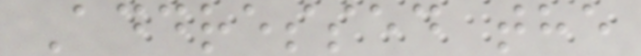Addressed the
